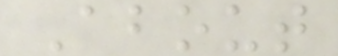About
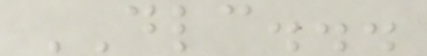DLC...
